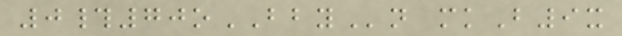0#70oBBYn mkB9x
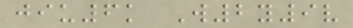jiu6k W2y9v
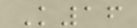K16
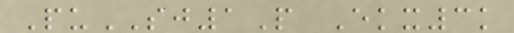PuSJ1P Ekx3k
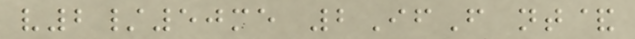v2/50me 2IfF nt&
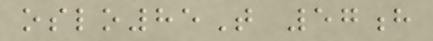oslo85T 57h
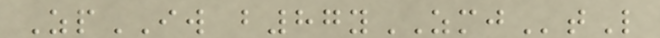ZpIW b87yZMJtL
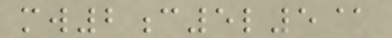mw2c5l5@
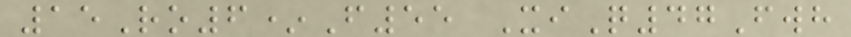15Ro6*F55 XiQ47Fwh
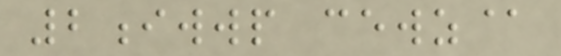2iwwp cewz@
